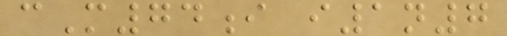cM74i i1n7
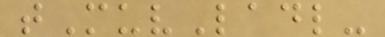tMuvLadl-
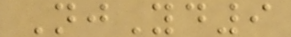NjYd9
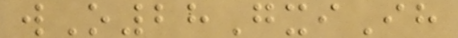wO28GxiIh
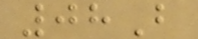08B
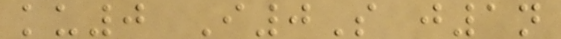ku0 I0S j1n
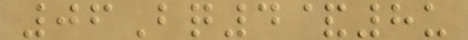06Bq4&8u
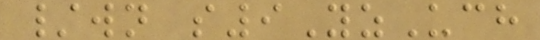/wn s9YzUch
